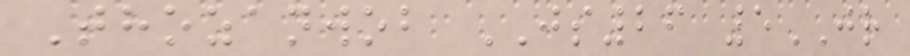Thozanwob JS26 5JR
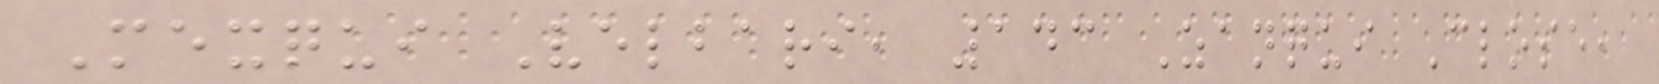Mexqui Velbari, 143 Zanqui Close,
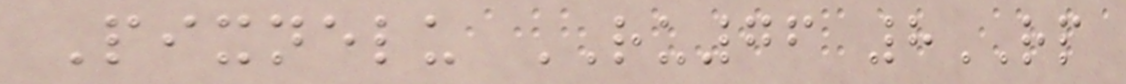Pixnelu RU76 8RP
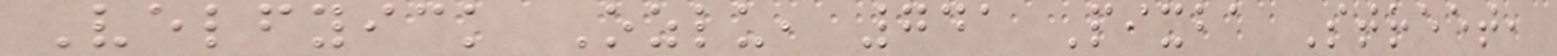Velfyick Ozlu, 741 Pixba Street,
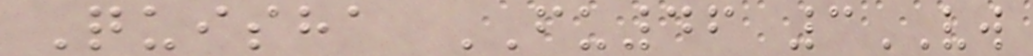Quisha FU46 3VW
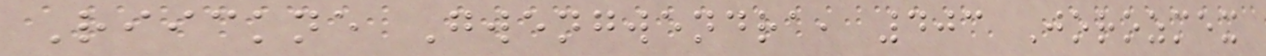Riickne Gwengwendra, 403 Jorozmex
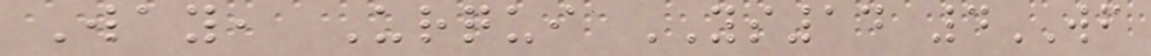Way, Urqui YS14 4WF
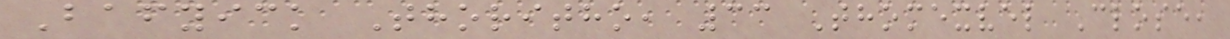Bafyick Thoritho, 33 Thomexvel Close,
